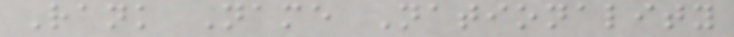Rank Name Nationality
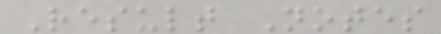Result Notes
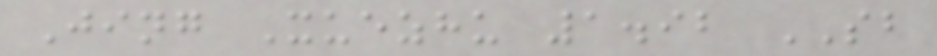Jing Xuezhu 1.92 SB
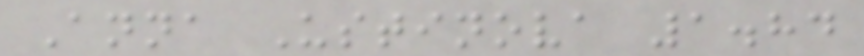Anna Ustinova 1.84
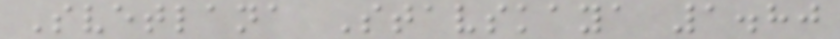Svetlana Stavskaya 1.80
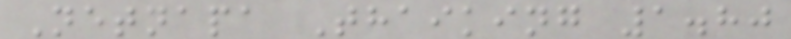Netnapa Thaiking 1.80
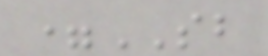=SB
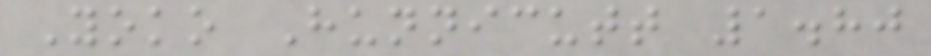Yoko Hunnicutt 1.80
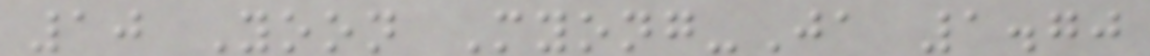10 Yoon Myong-Ja 1.70
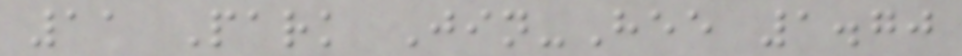11 Park Jin-Hee 1.70
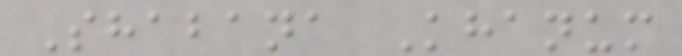Shabana Khanum
